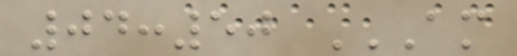04:50 AM
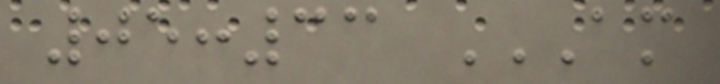05:33 AM
